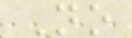No
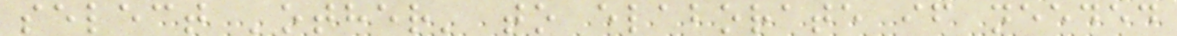select 'other' to elaborate if needed
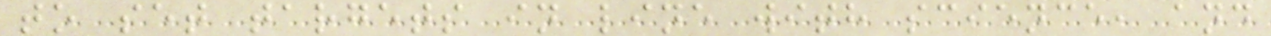to set targets in line with science, and
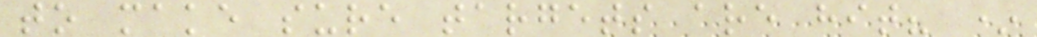to make sure targets are hit? *
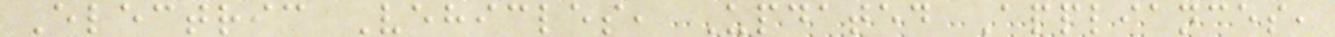Electric Vehicles, Updated Appliances,
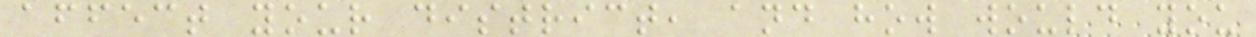affect your district, and how would you
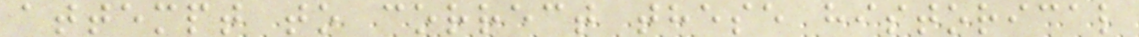attempt to correct these historical
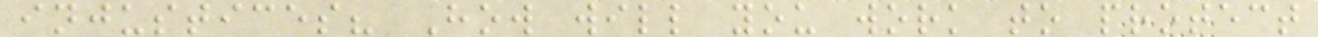injustices? How will you work to protect
